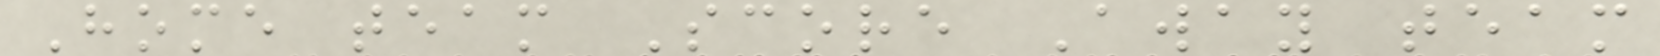Home team Score Away team
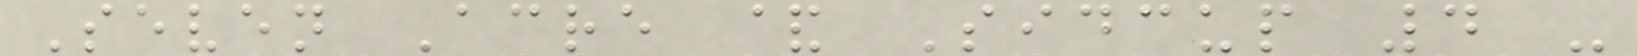Seven Acre & Sidcup 4 -
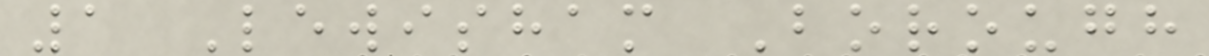1 Lewisham Borough
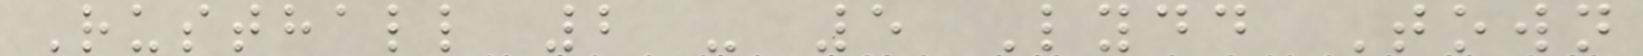Rusthall 2 - 5 Lydd Town
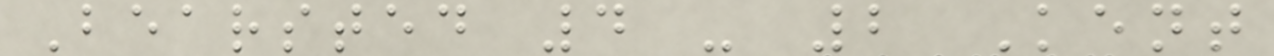Bearsted 4 - 2 Kent
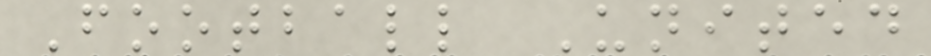Football United
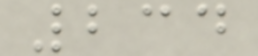234
